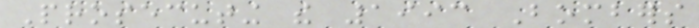Prosecuting the 1993 Bombers
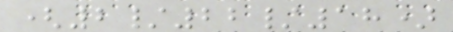(2/22/18)
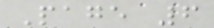Page 6
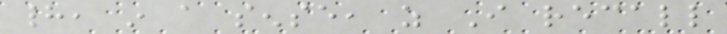had, in a sense, as I recall
